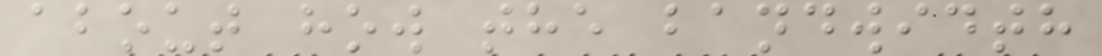about how the bandwidth
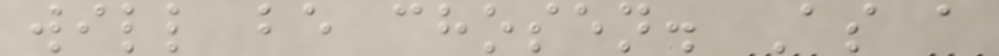will be chosen. As a
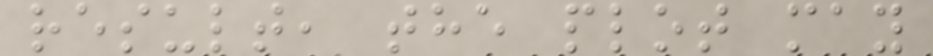result, the plot may
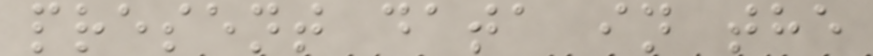present data in the
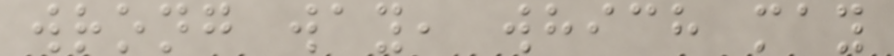wrong way, which may
